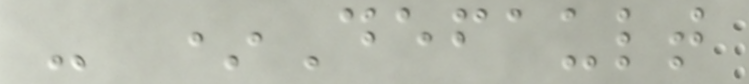- *Default
